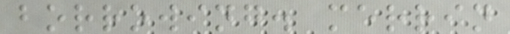borrowing. merrin
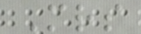Mrs
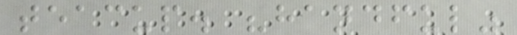teacup. "handful"
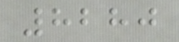8280
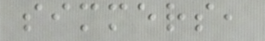simmers,
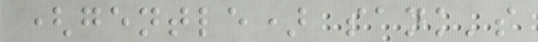(gentle) sank's
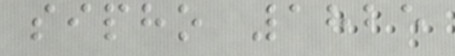sipho 1825
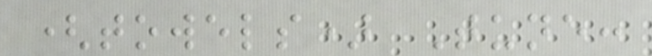(towels) Tune:
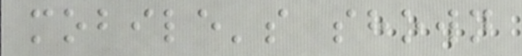mobile's shown
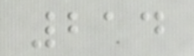214
